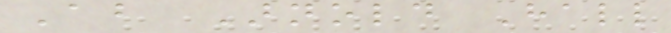About Arnold Hall
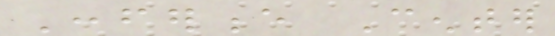Conference Center
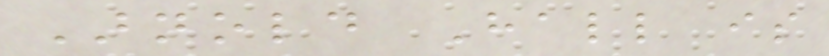Arnold Hall is
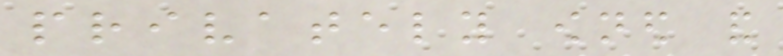privately owned and
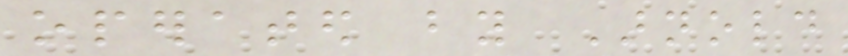operated by Arnold
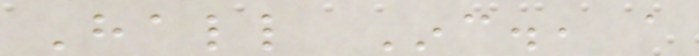Hall Inc., a
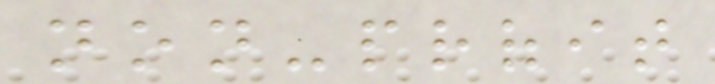non-profit
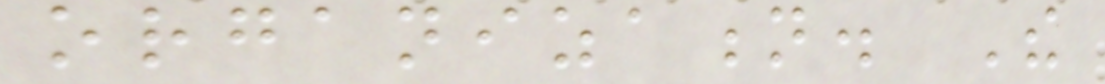organization. The
